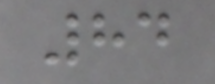84
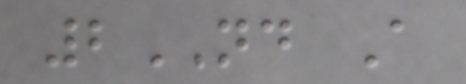2ND A
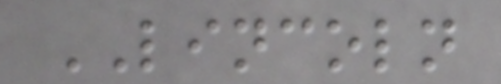LINCOLN
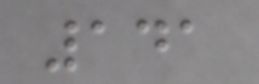141
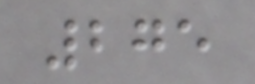275
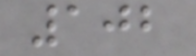102
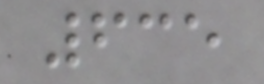635
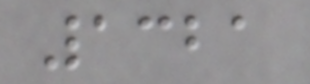1321
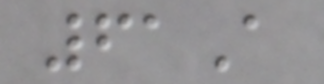61A
